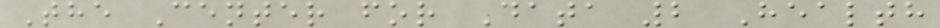The Center for Data 2 Health
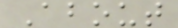About
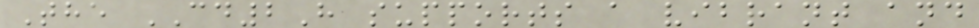The CD2H supports a vibrant and
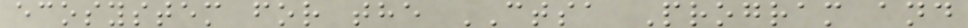ecosystem for the CTSA Program and
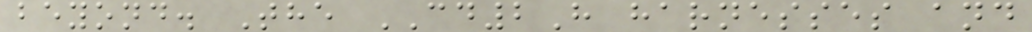beyond. The CD2H harnesses and
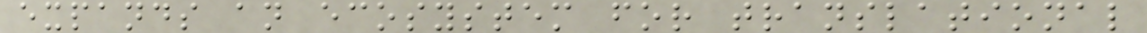expands an ecosystem for translational
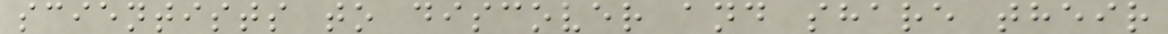scientists to discover and share their
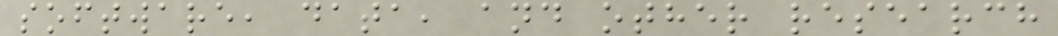software, data, and other research
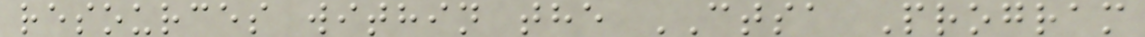resources within the CTSA Program
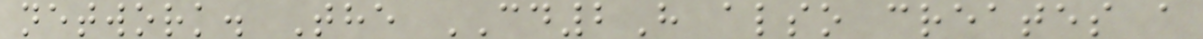network. The CD2H also creates a
